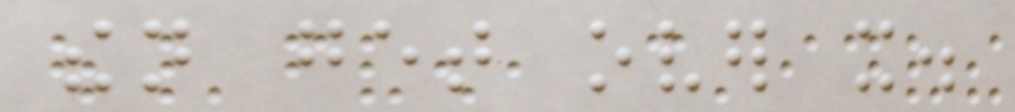then get over it.
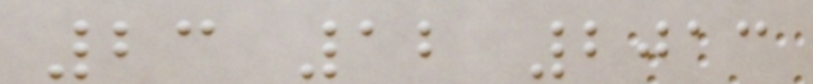23 12 2013
